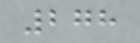278
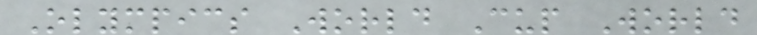Olympics World Cup World
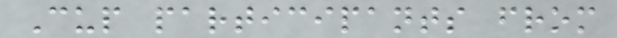Cup participants from
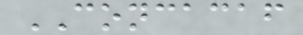CONCACAF
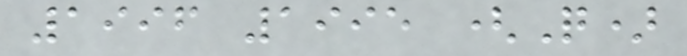1996 1995 (Q)
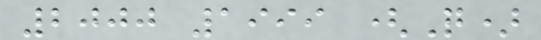2000 1999 (Q)
